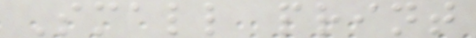Small print
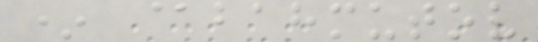* @bahmutov
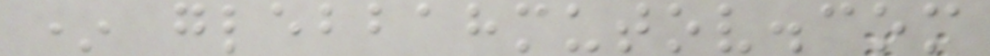* glebbahmutov.com
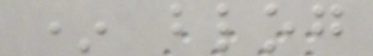* blog
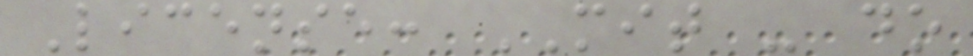License: MIT - do
